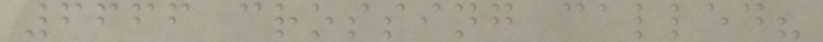6666 crossing called?
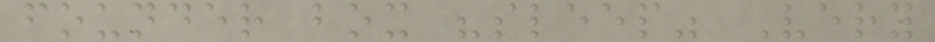founder box "sleep" Very
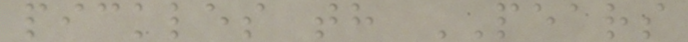pickles th PEARS
